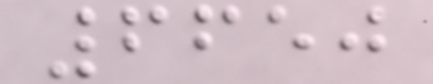6650
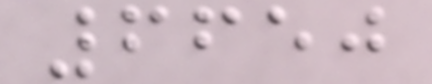6650
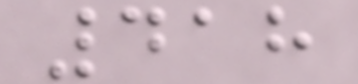418
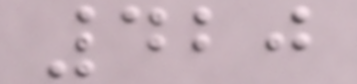420
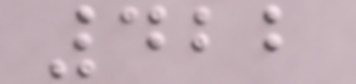422
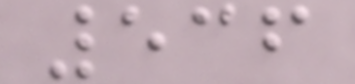536
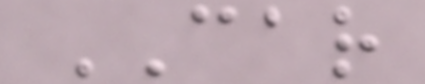CAR
